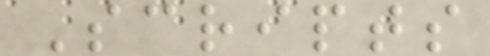Scripts
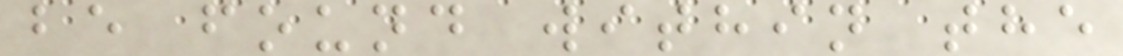be found within the
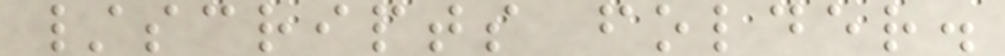/scripts folder.
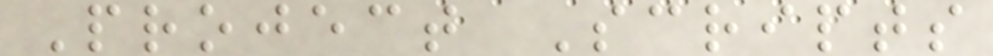Project Scripts
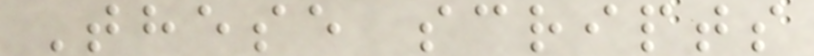These scripts
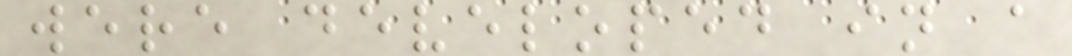were developed in a
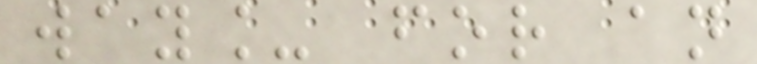way_ for an
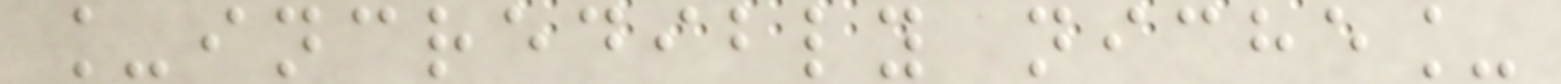_incredibly niche_
